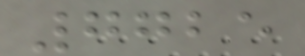7725
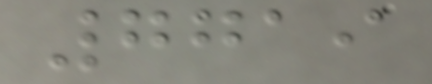7719
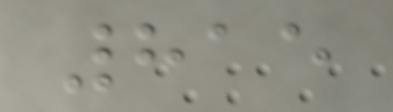815
